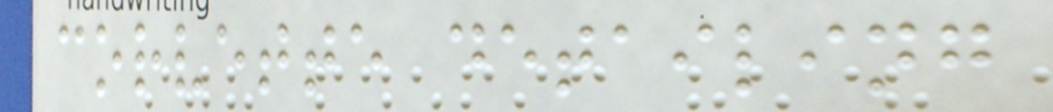corvette detailing
